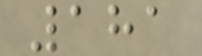181
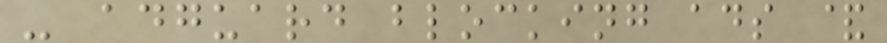- adguard blocking ads &
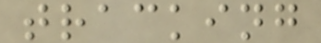tracking
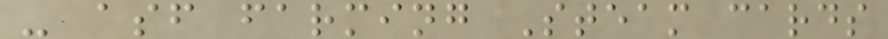- asf farming Steam cards
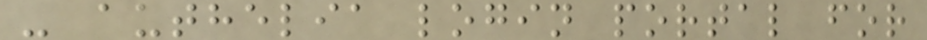- authelia login portal for
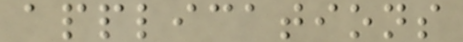applications
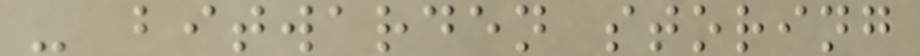- bitwarden storing
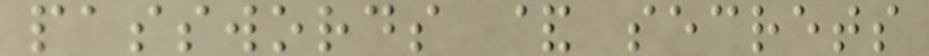passwords & secrets
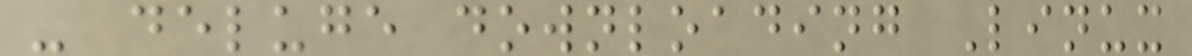- deluge downloading Linux
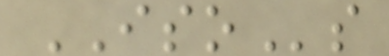ISOs
